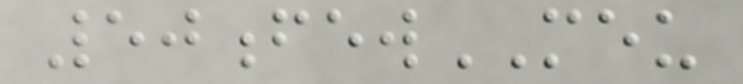50fewMEU
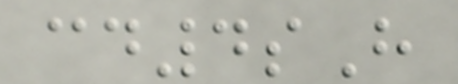cd4sH
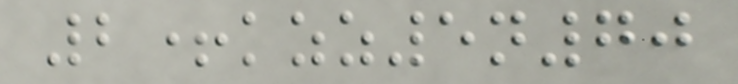2+kzz5n70
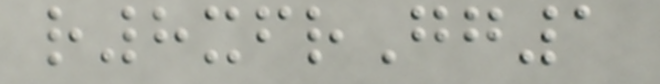r8xfrGg1
